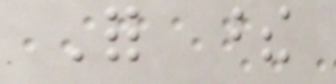For these
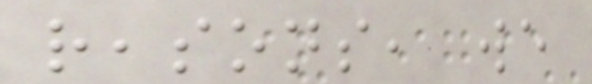reasons, we
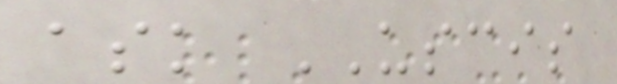ask USCIS
